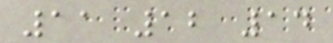11 12 14
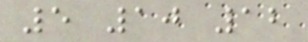5 10 12
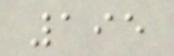195
